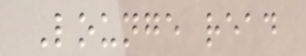Lounge read
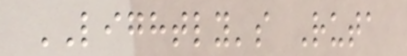LIGHTLY's Ruta
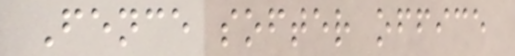Fence softer office
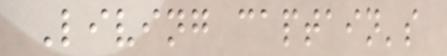Living captain's
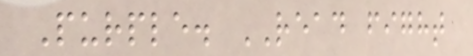Purple. READ fight
